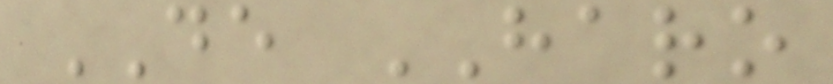DE HARO
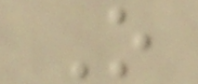O
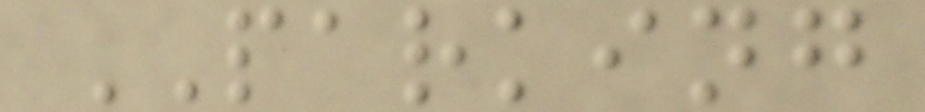PARKING
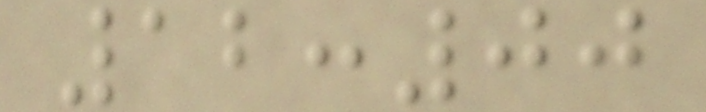12:00
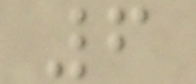6
